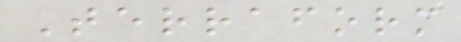Terraform
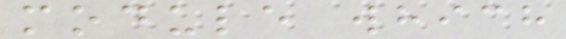module which
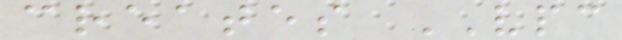creates VPC
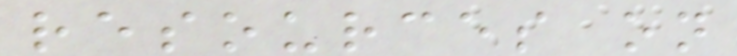resources on
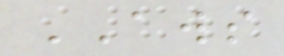AWS
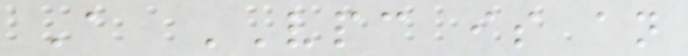A VPC is an
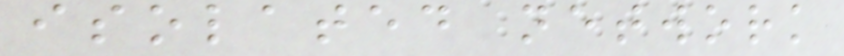isolated network
